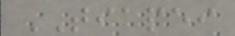TIAPEI
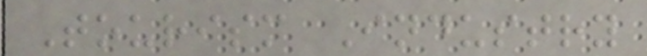Tourism Industry
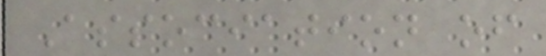Association of
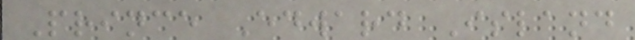Prince Edward Island
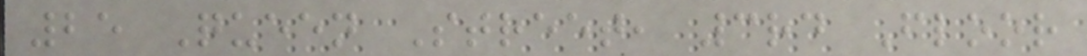25 Queen Street, 3rd Floor
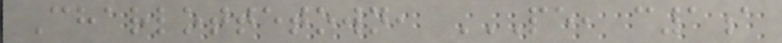Charlottetown, PE, C1A
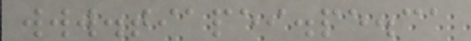www.tiapei.pe.ca
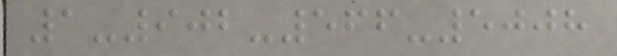1-902-566-5008
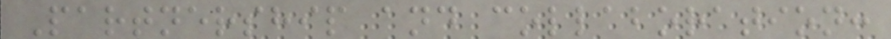Partnership and collaboration:
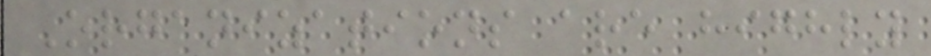Organizations are highly
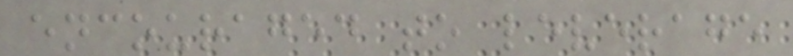encouraged to leverage
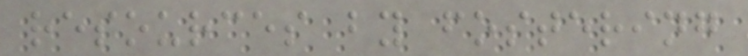resources by fostering
